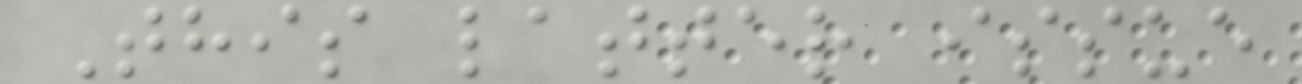This latter issue
